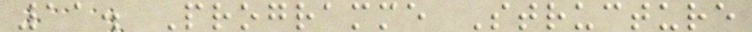11. Programme Structure
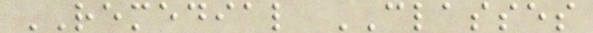REMEDIAL CLASSES
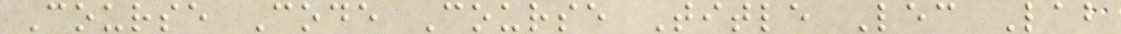Course Code Course Title Lec Lab
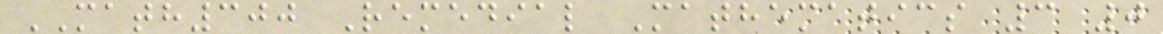MATH300 Remedial Mathematics 3 0
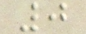0
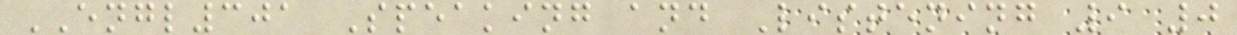ENGL301 Speaking and Listening 9 0
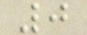0
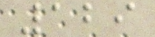129
